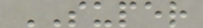SUPER
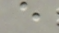e
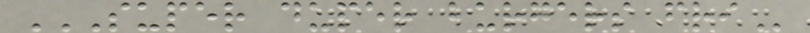SUPER DUPER BURGERS FRI
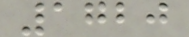1720
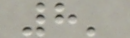8'
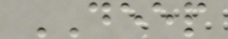DEEP
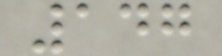147
